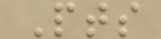Pts
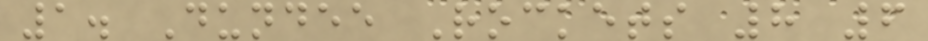1. Dundee Rockets 8 6
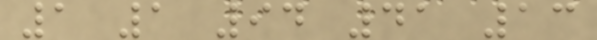1 1 94 41 13
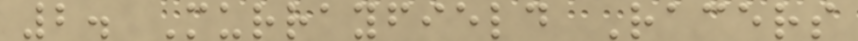2. Murrayfield Racers
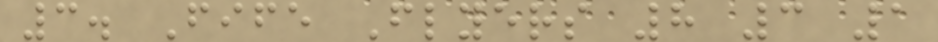3. Fife Flyers 8 3 1
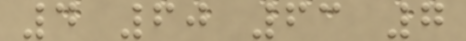4 60 63 7
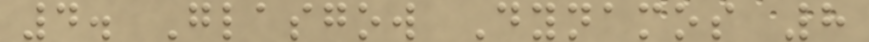4. Glasgow Dynamos 8
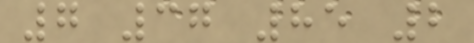7 37 85 2
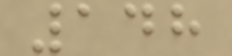148
